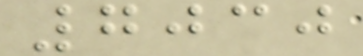7030
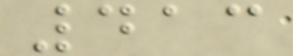413
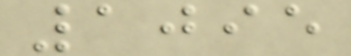1095
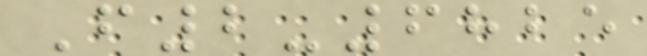F2-6825
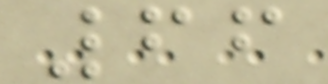66
